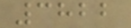3822
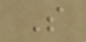S
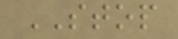STOP
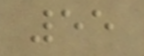55
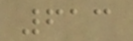613
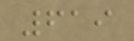619
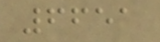6651
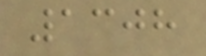1308
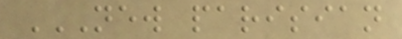NEW PARISIAN
